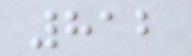812
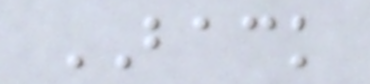BACK
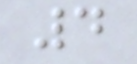4
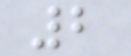2
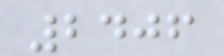2406
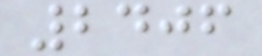2406
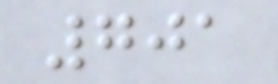701
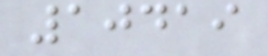10419
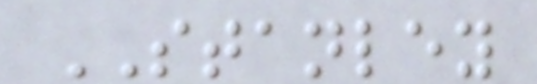STANLEY
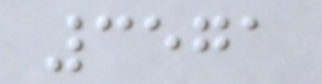3571
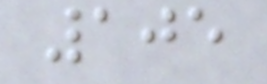105
